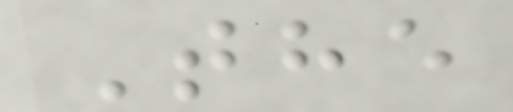The
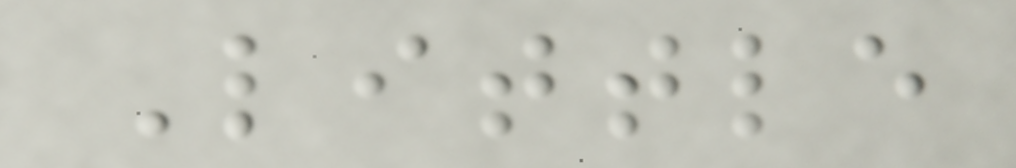Little
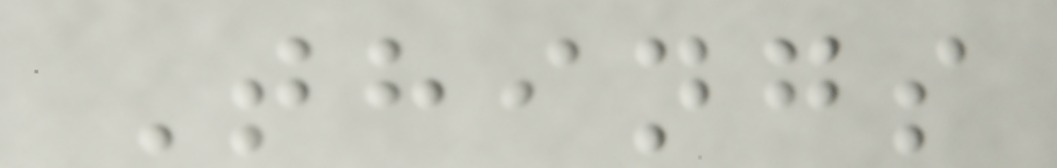Things
